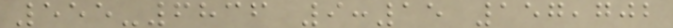555-6836 9:15 157,702
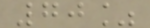70%
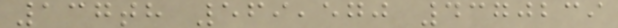137th 569,570 4370239
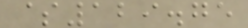$129.75
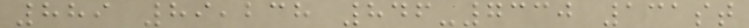889 89,238 846-7330 131st
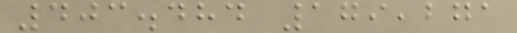403.484 179,271
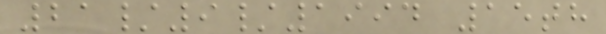21/9/1994 15th
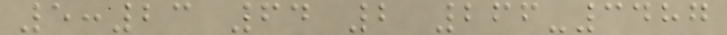5:23 64 2 266-3487
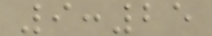9:25
